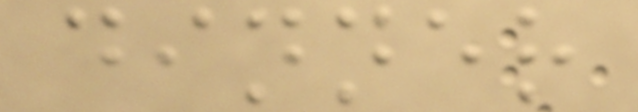dinner
